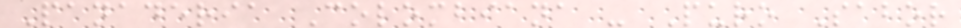Panaderia Colombiana - Puro Sabor
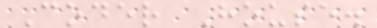Coder House.
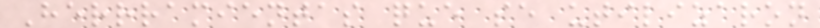Herrramientas que se utilizaron
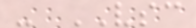- VSC
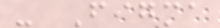- Figma
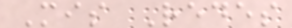Mis Redes
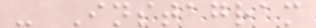- Instagram
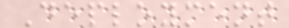Deployment
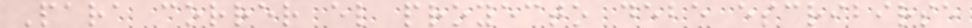Para correr el proyecto debe escribirse
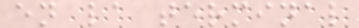en la terminal
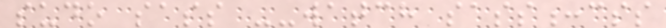sudo sass --watch sass:css
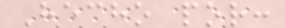Hecho por:
